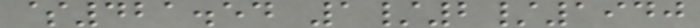$421.54 1/2/1940
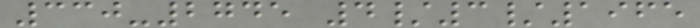330-2745 4/3/1965
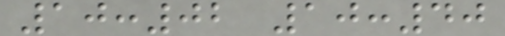10:02 10:40
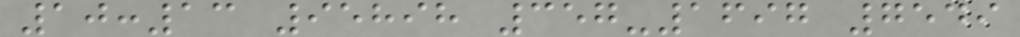10:13 95898 357-1697 7549
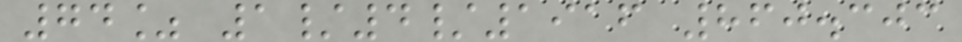74% 1/4/1916 860.303
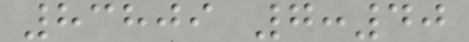83809 7:40
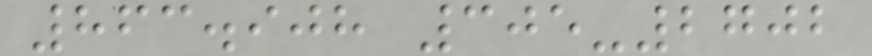863.908 305-2702
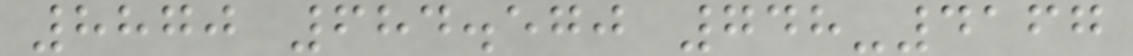8870 684.570 748-4167
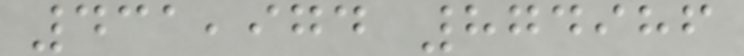431,974 874986
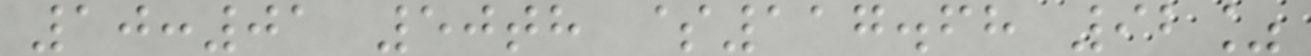10:01 50th $117.68 92%
